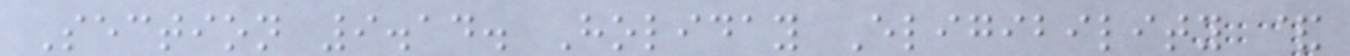Section 9.14. Holiday Eligibility &
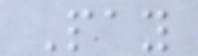Pay
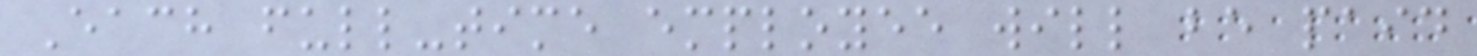Each full-time employee will be paid
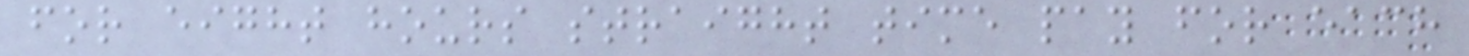for eight hours straight time pay for each
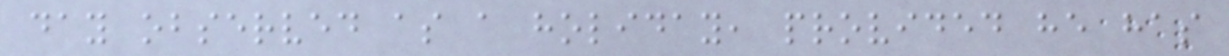day observed as a holiday, provided he has
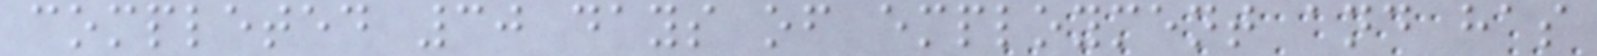completed 30 days of employment and has
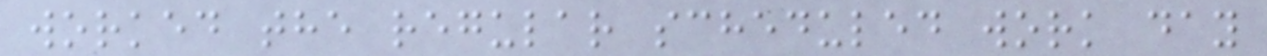worked the regular scheduled work day
